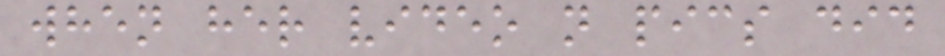when her video n pics did
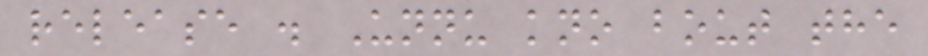release . Unnu kno bout the
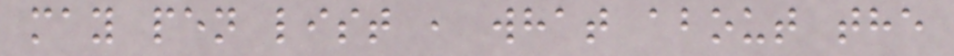may pen list , what about the
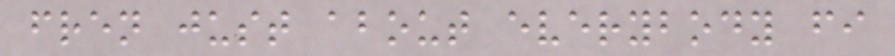fren just about everybody fi
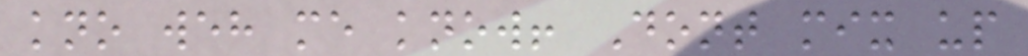kno weh me know! Dont mix up
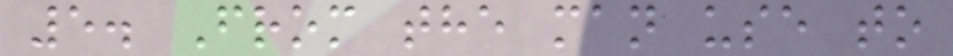5. From the man use to
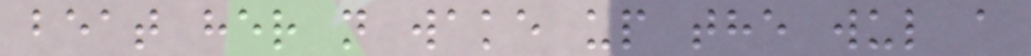beat her n wake up the wul a
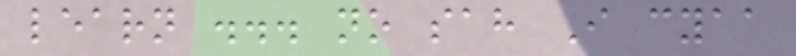learn ... no sah I cyaa
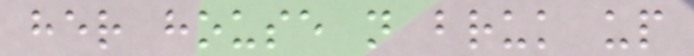her house n bruk up
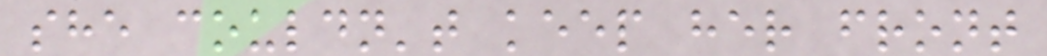she couldn't keep her front
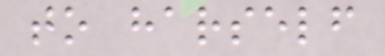to harself
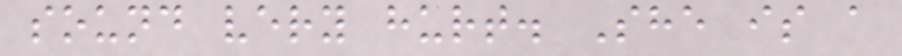sound very hurt. She is a
